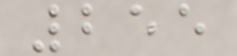255
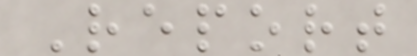Report
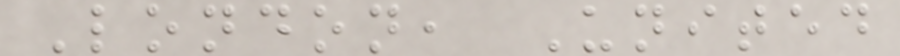London, United
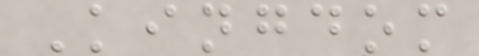Kingdom
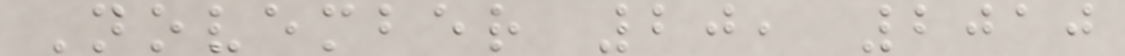November 20, 2010
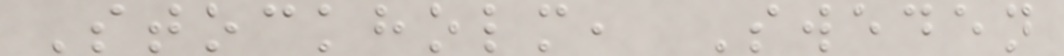Stockholm, Sweden
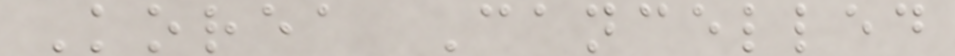Korea Cancelled
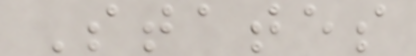States
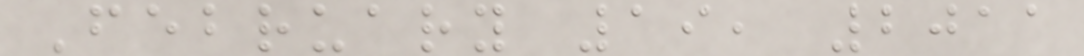February 19, 2011
